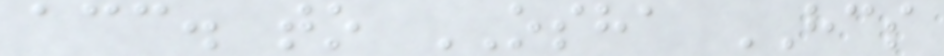acc. to OSHA HCS
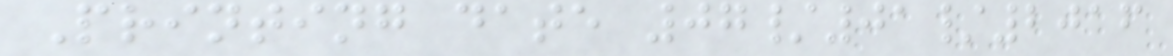Printing date 07/01/2016
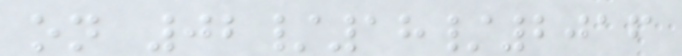on 02/18/2016
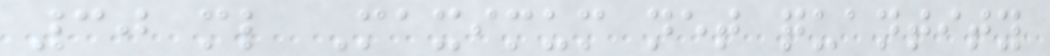30 ml Maximum net quantity
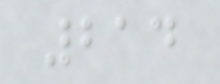214
